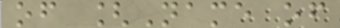of [Name of
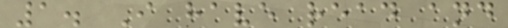1. I have read and
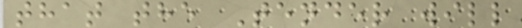that the Tender will
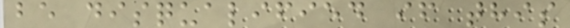be disqualified if this
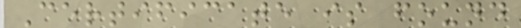Certificate is found
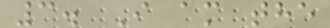3. I am the
